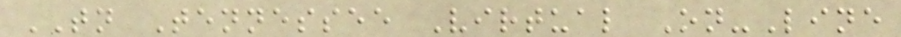TN Tennessee Virtual On-Line
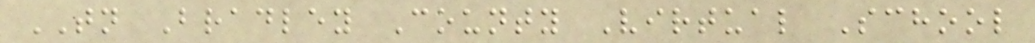TN Bradley County Virtual School
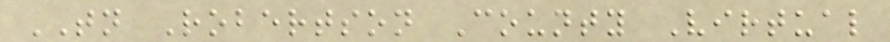TN Robertson County Virtual
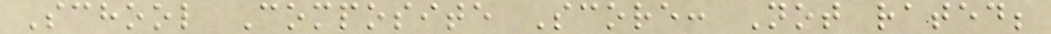School Composite Score: Not rated;
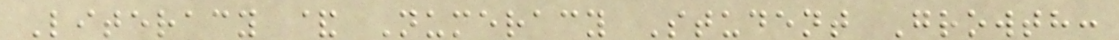Literacy & Numeracy Student Growth:
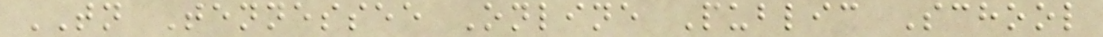TN Tennessee Online Public School
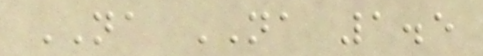NA NA 1.5
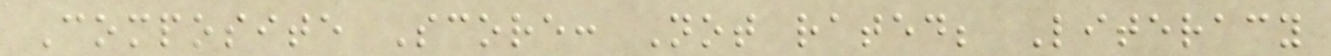Composite Score: Not rated; Literacy
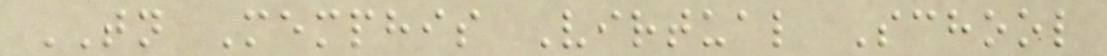TN Memphis Virtual School
